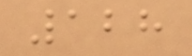128
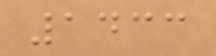1433
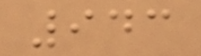943
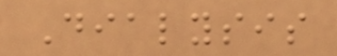Dialysis
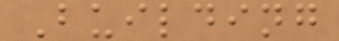Building
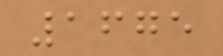1675
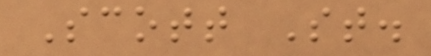Scott St.
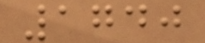1740
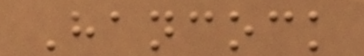Hancock
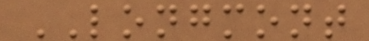LONGMONT
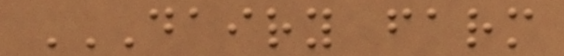DAIRY FARM
